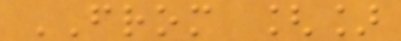FROM []
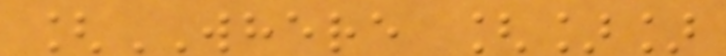[WHERE []]
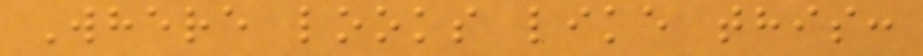Where looks like this:
